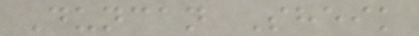Duncan Sheik
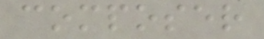composer
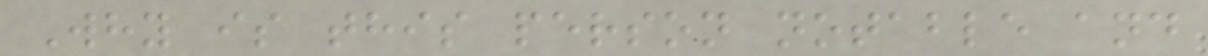Why is this person notable and
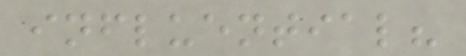influential?
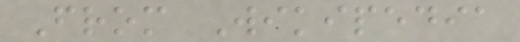From Wikipedia
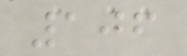106
